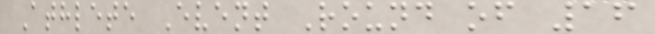Athlete Event Round of 16
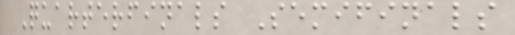Quarterfinals Semifinals
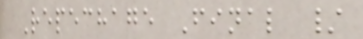Repechage Final /
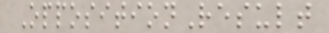OppositionResult
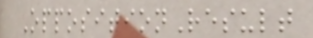OppositionResult
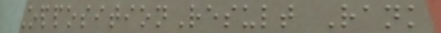OppositionResult Rank
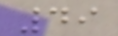49
